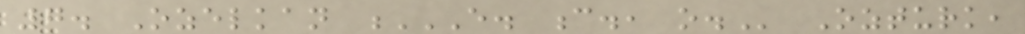7. Ozelkan E. C., O. Ozturk,
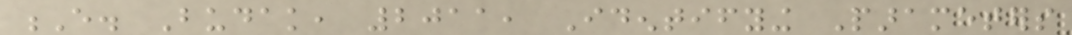E. Budak, 2011, Identifying Parameters
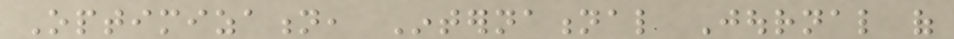Optimization, International Journal of
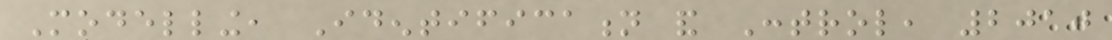Modelling, Identification and Control, 2010
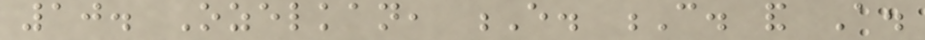10. Ozelkan, E. C. and A.
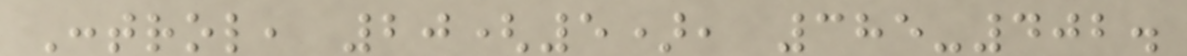Control, 20(5), 385-402.
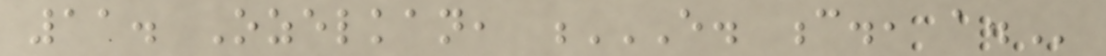11. Ozelkan, E. C., A.
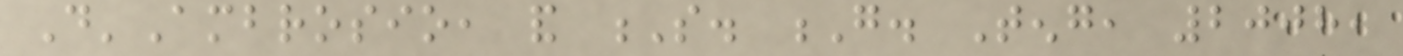D'Ambrosio, and S. G. Teng, 2008,
